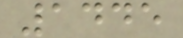1445
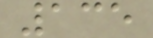135
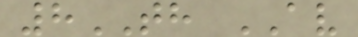8TH AV
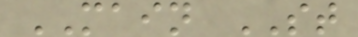MAIN ST
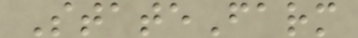StateFarm
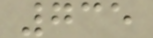735
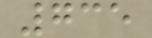735
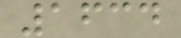1634
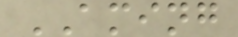AMING
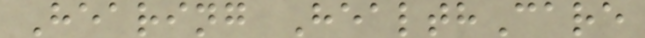Hearing HealthCare
